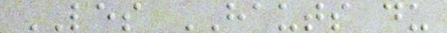LES HAUTS du
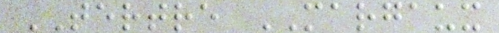TERTRE MARGAUX
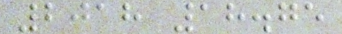2018 18.75
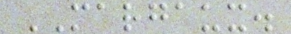MARGAUX.
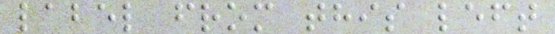label from this left
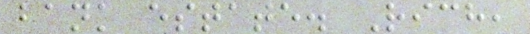bank estate. Rich,
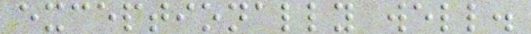exceptionally well.
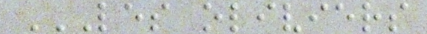LES OLIVIERS
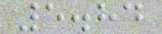5.84
